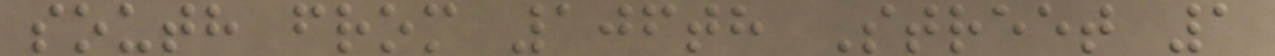south from 106th Street 1
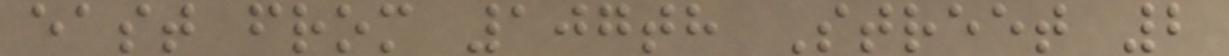east from 107th Street 2
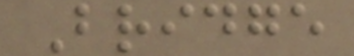Bridge
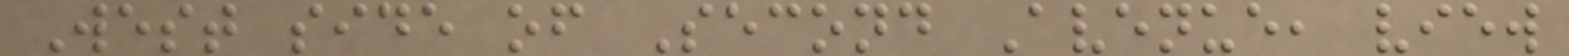West side of Second Avenue, view
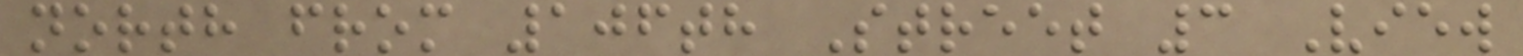north from 106th Street 3 View
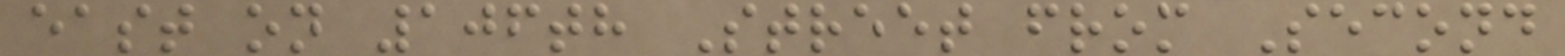east on 106th Street from Second
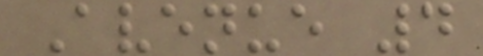Avenue 4
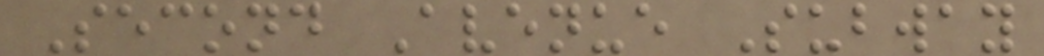Second Avenue Subway
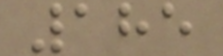185
